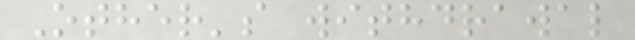Other's withdrawal
